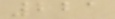221
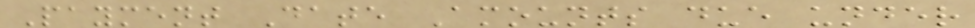Payment Date Amounts due under
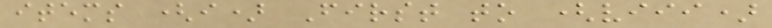items (i) First to (viii)
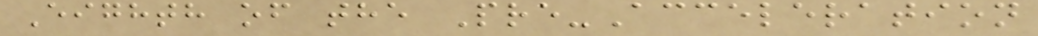Eighth of the Pre-Acceleration
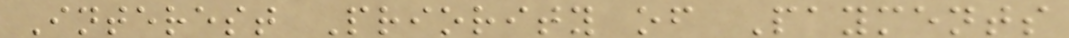Interest Priority of Payments
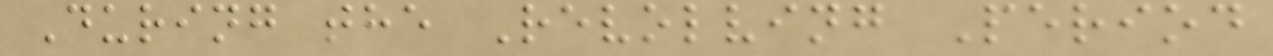During the Revolving Period
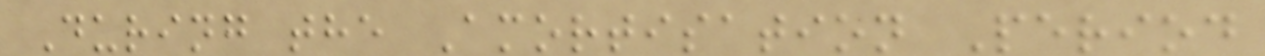During the Amortisation Period
